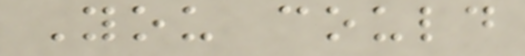You could
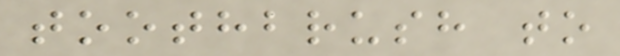toothbrush to
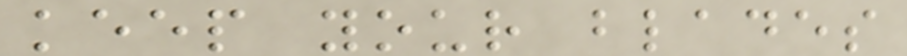keep your blades
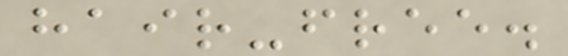hair-free.
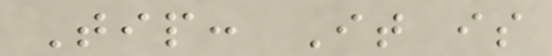Tip: It is
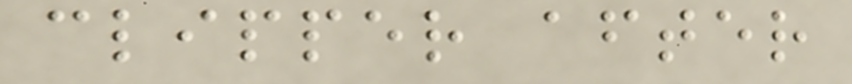clipper after
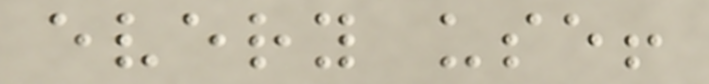every use!
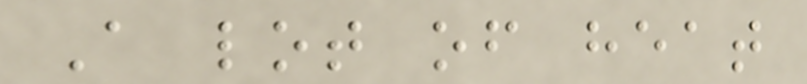A lot of heat
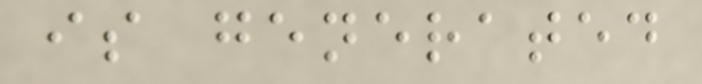is generated
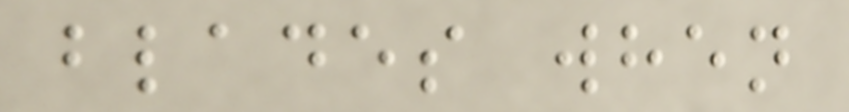blades when
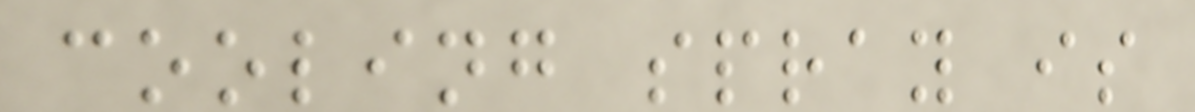cooling spray is
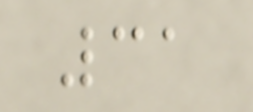31
